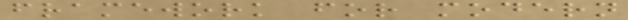framework for modern
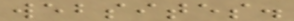websites.
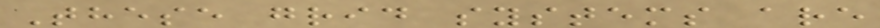These grid systems are
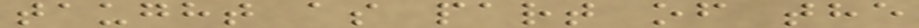taught as part of the
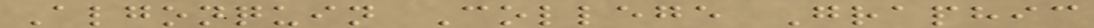Algonquin College Graphic
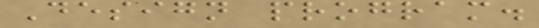Design program.
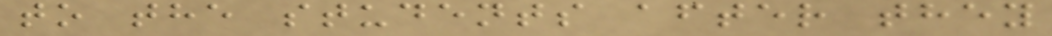to the students after they
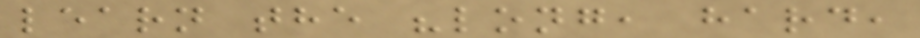learn the "long, hard,
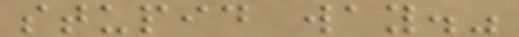stupid way."
